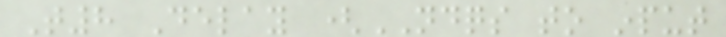T8 Delay (NDQS to input
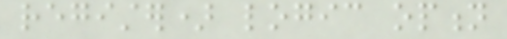register) logic option
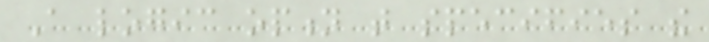A logic option that specifies the
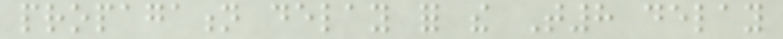propagation delay for the T8 delay
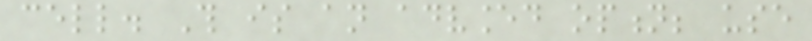cell. This is an advanced option; use
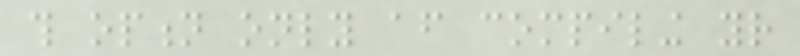this option only after compiling your
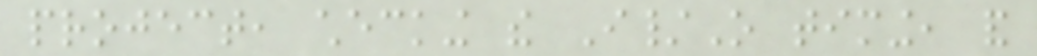project, checking the I/O timing, and
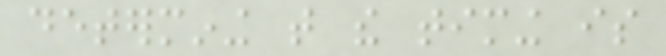determining that the timing is
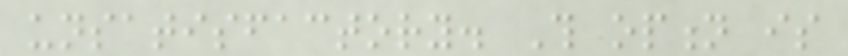unsatisfactory. This option is
